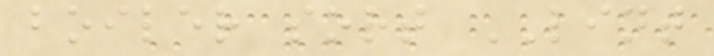boiler sort LINT
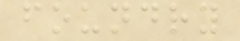foundry
